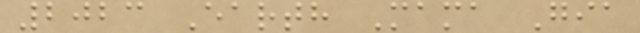2023 Earth Mama Gia
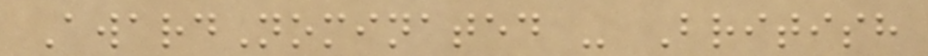AwardNominated - British
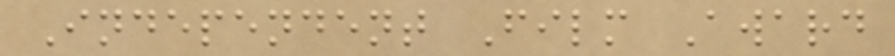Independent Film Award
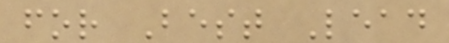for Best Lead
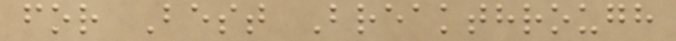for Best Breakthrough
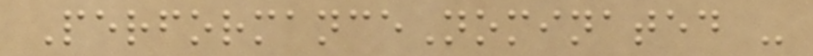PerformanceNominated -
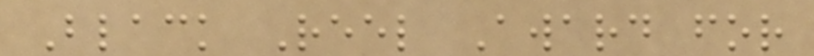Black Reel Award for
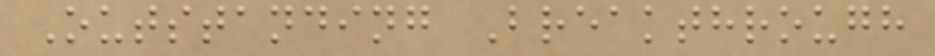Outstanding Breakthrough
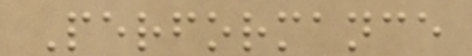Performance
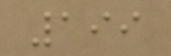199
